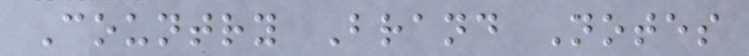Country Brand Notes
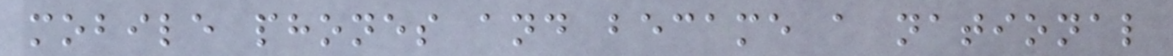mobile phones and became a national
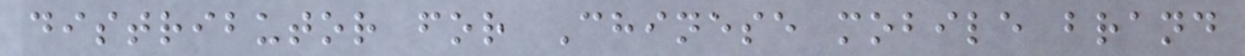distributor for Chinese mobile brand
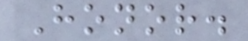Honor.
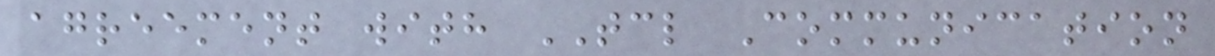agreement with TCL Communication
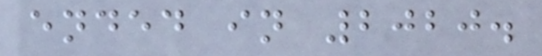ended in 2020.
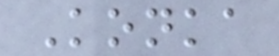Konka
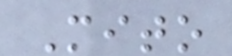Mito
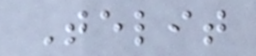Telit
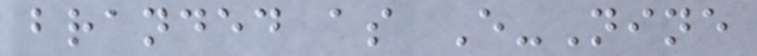branded as E-Nine
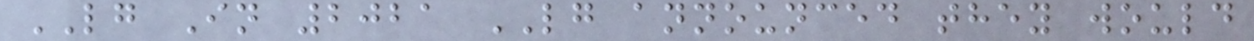LG In 2021 LG announced they would
